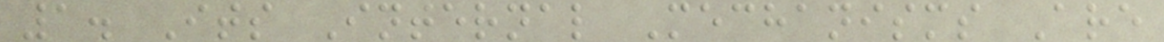1. Its Internal Mechanisms Are
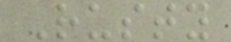Rusty
